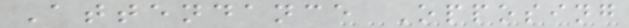Attendance Opposing
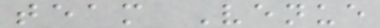team Venue
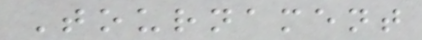Tournament
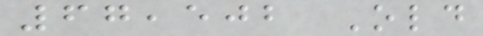67,502 Old
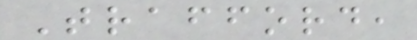Trafford,
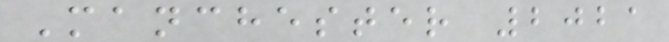Manchester 2021
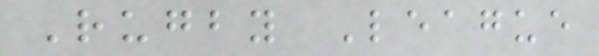Rugby League
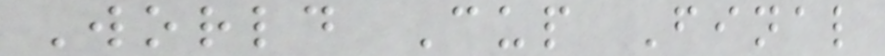World Cup Final
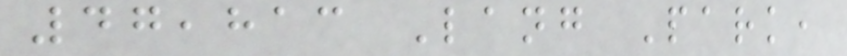47,813 Lang Park,
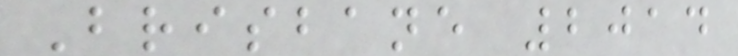Brisbane 2014
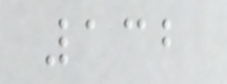132
